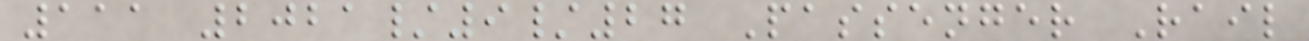111 2021/9/27 Passenger Rail
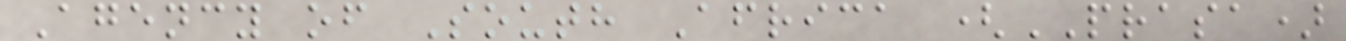Agency of South Africa (PRASA)
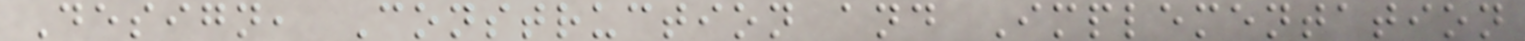Design, Construction and Implementation
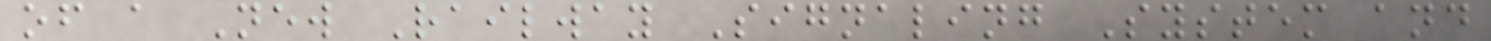of a New Railway Signaling System and
